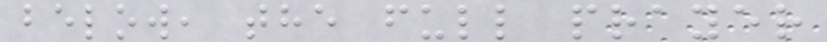below, the full prayer
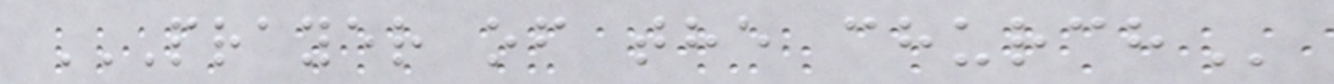PRAYER OF THE CHURCH
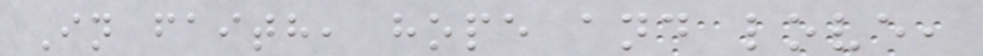In faith, hope and love,
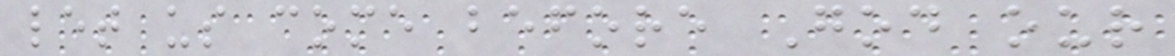let us come before God our
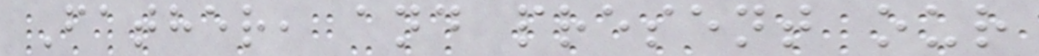Father, and present our
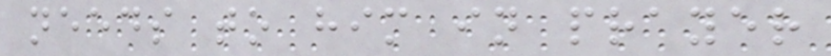needs to him in prayer
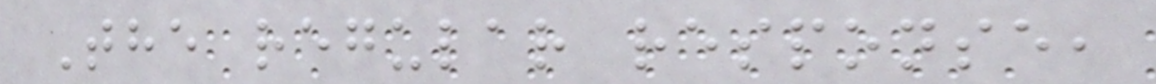The regular response,
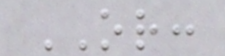OR:
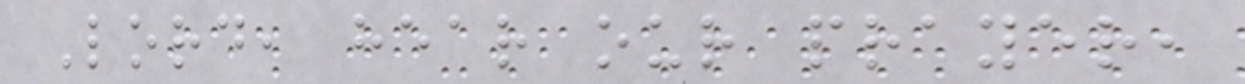Lord, hear our prayer,
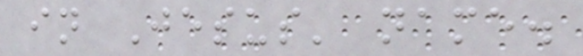in Jesus' name.
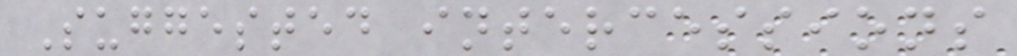Suggested intercessions
